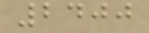2400
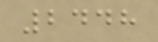2448
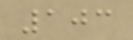103
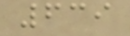639
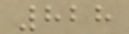828
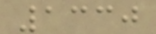1330
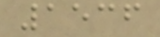1536
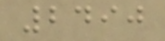2490
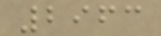2963
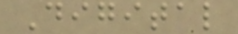Digital
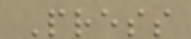Press
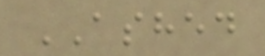ASHED
